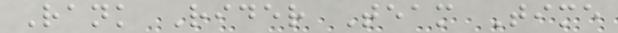Rank Rider Team Time
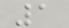1
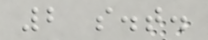2 s.t.
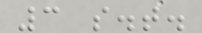3 s.t.
